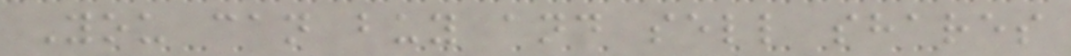You can buy and sell shares
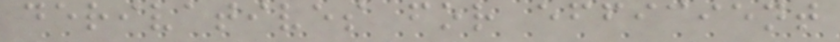derivatives for efficient
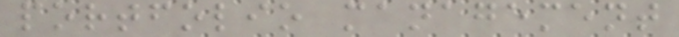portfolio management
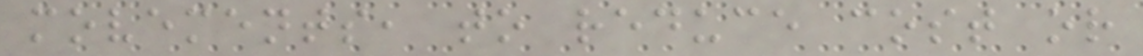movements, to reduce cost or
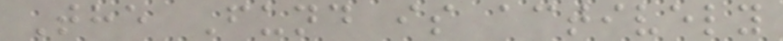The Fund is actively
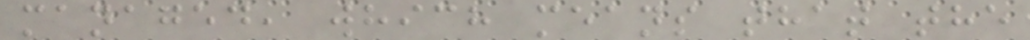managed, which means that the
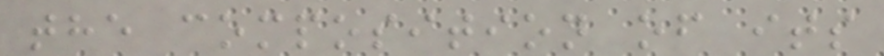the composition of its
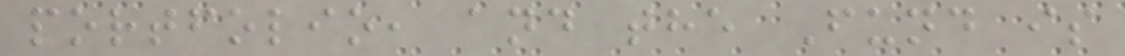portfolio, and the Fund is
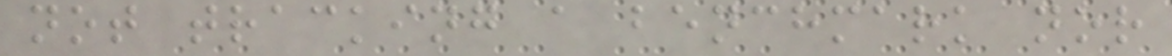not tracking a benchmark nor
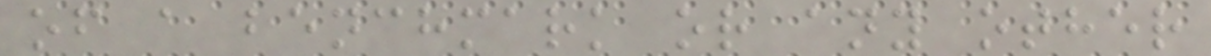of a benchmark or any other
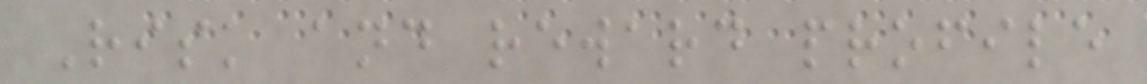Risk and reward profile
